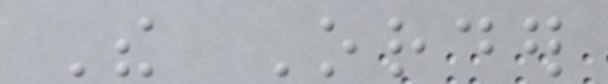The Order
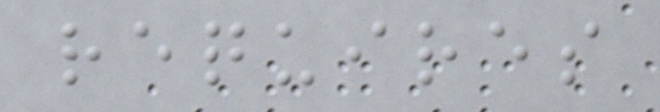requires
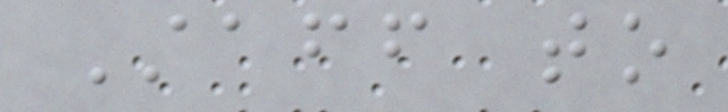Staff to
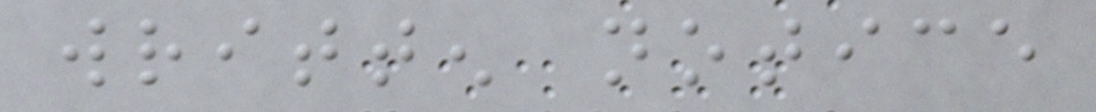written notice
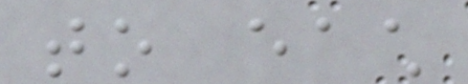to each
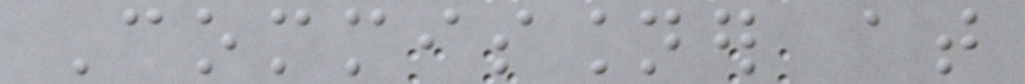Commissioner at
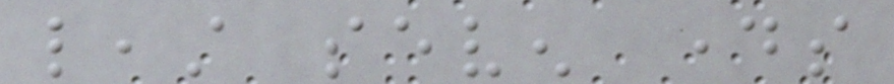least seven days
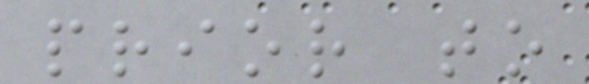prior to
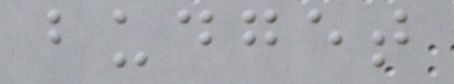budget
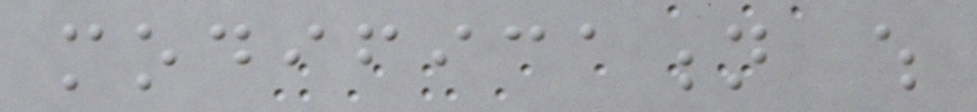modification which
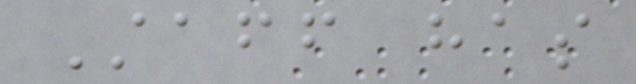Staff has
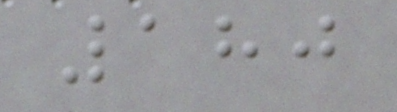180
